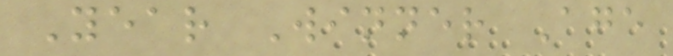Year Winner Age
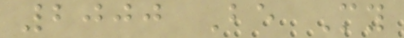2000 Be My
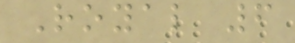Royal 6
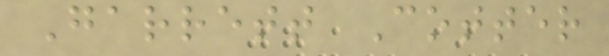Garrett Cotter
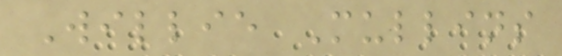Willie Mullins
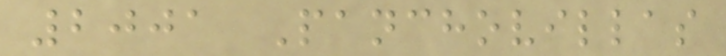2001 Panchovillas
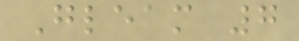Gleam 7
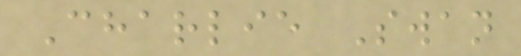Charlie Swan
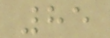85
